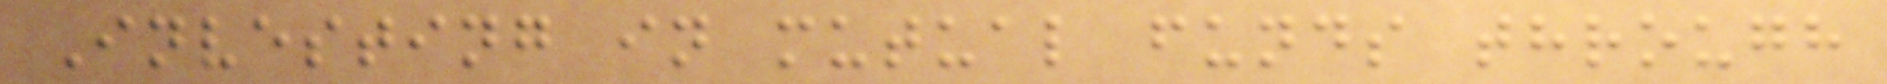Investing in mutual funds through
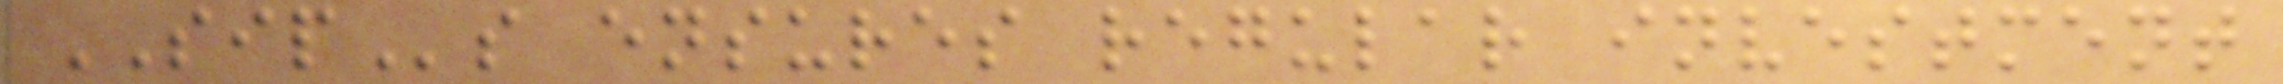SIPs ensures regular investment
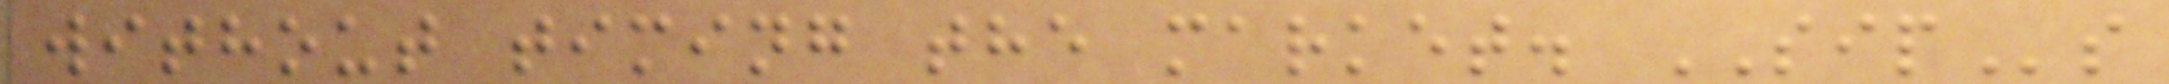without timing the market. SIPs
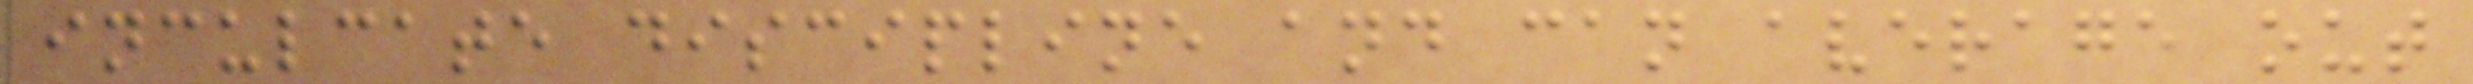inculcate discipline and can average out
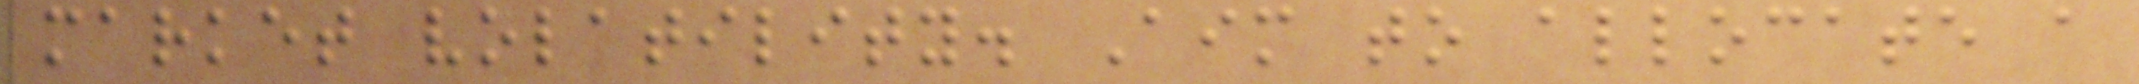market volatility. Aim to allocate a
